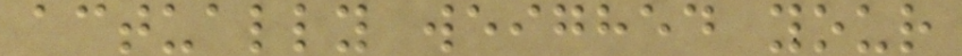actually weighed your
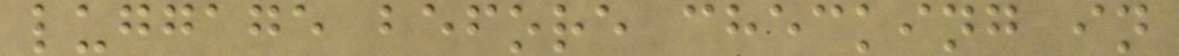luggage before checking in
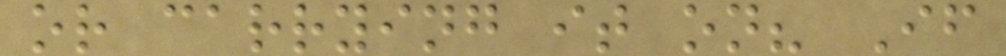or carrying it on? If
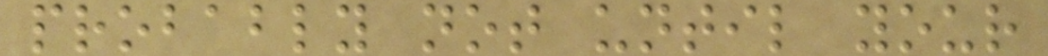probably not until your
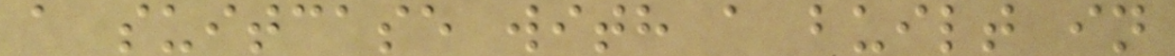a suitcase with a built in
